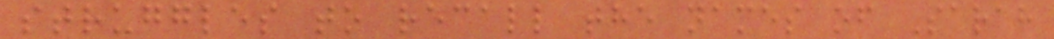struggles to recall the names of Sarah
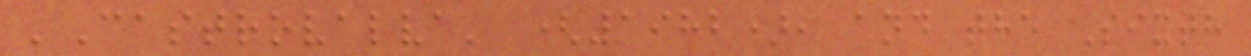'Castrovalva' (1982), and the Sixth
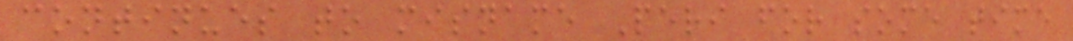continues to misname Peri for some time
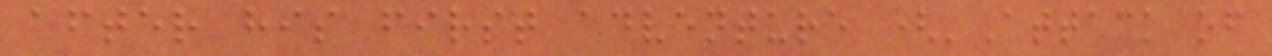after his first adventure ('Attack of
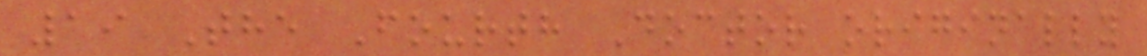19 The Fourth Doctor originally
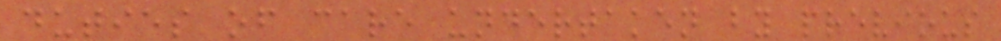duties of care undertaken by previous
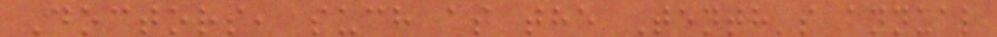Doctors, such as the Tenth's annual
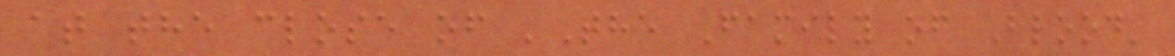at the close of 'The Family of Blood'
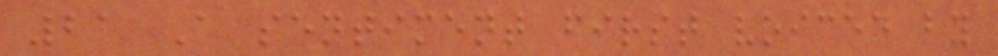21 A sentiment first voiced by
